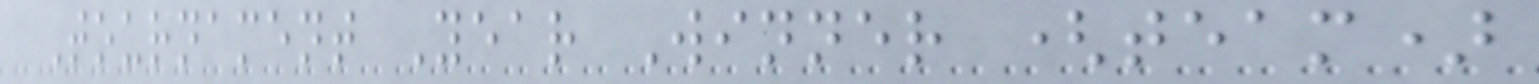Tournament Year Winner (team)
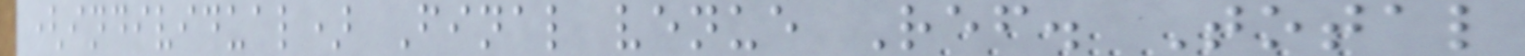(individual) Final venue Ref. Total
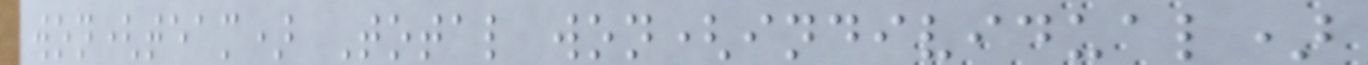won(team) Total won(individual)
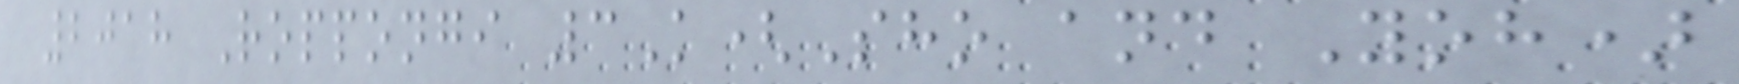2018 Roppongi 3K(Sho and Yoh)
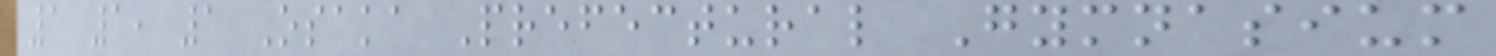1 1, 1 Osaka Prefectural Gymnasium
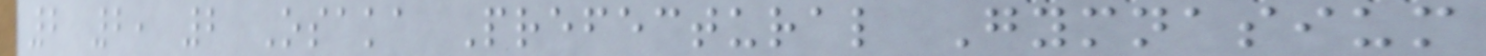2 2, 2 Osaka Prefectural Gymnasium
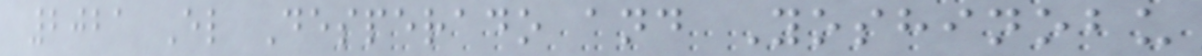2021 El Desperado and Yoshinobu
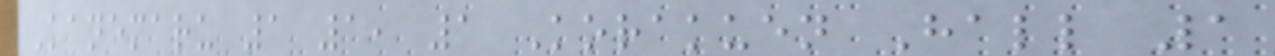Kanemaru 1 1, 1 Korakuen Hall 1
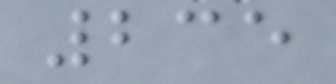235
